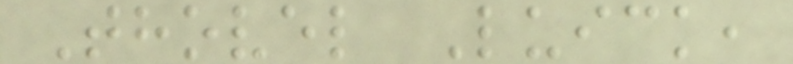Thovel Luick,
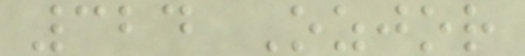324 Ozjor
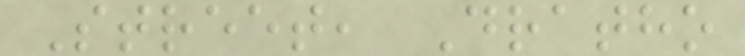Street, Dratho
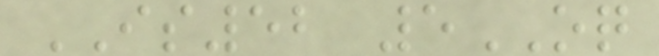IS52 5OQ
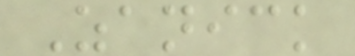Zanick
